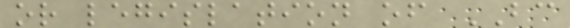or legislation of BC
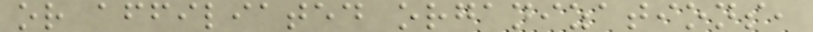or affiliated organizations,
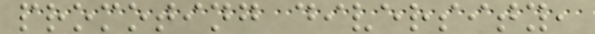promoting diversity,
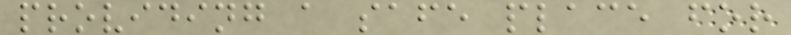providing a safe place for
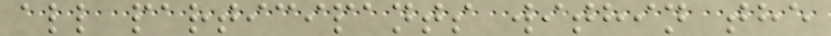all participants within the
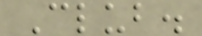Club.
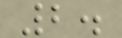2.
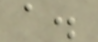a.
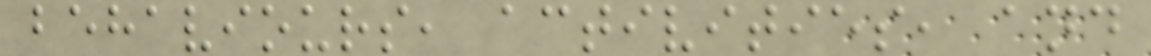behaviours, activities, and
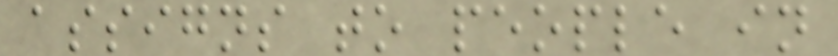assigns to people in
